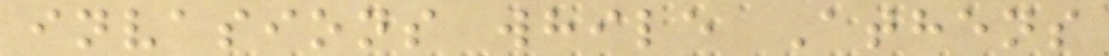invasions while Athens
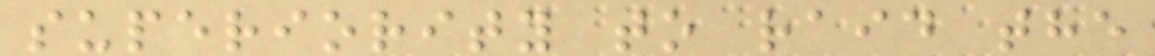superiority to raid the
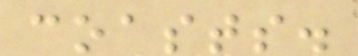coasts.
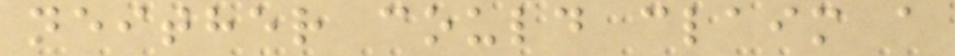neither could claim a
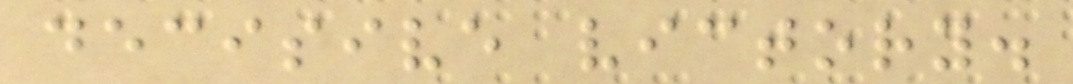decisive victory.
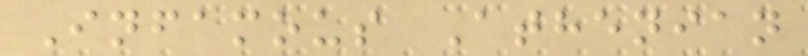Infamous Athenian
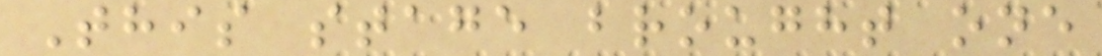This stage brought one
